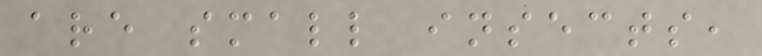are small insects,
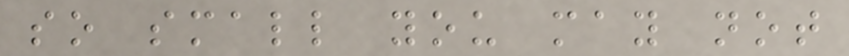so small you may not
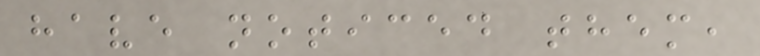have noticed them,
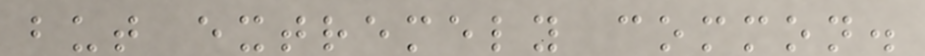but extremely common.
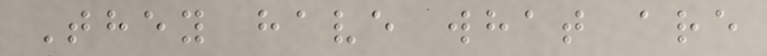They have what are
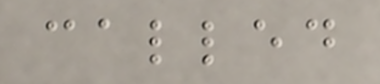called
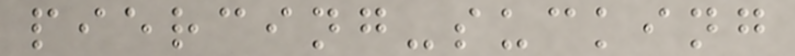piercing-sucking
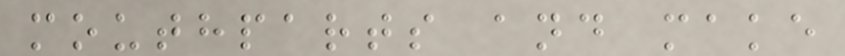mouthparts and make
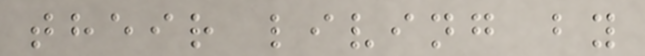their living by
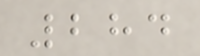284
